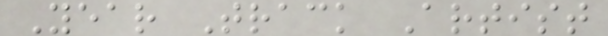Year Track Artist
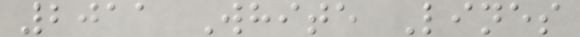2011 White Lines
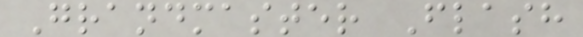Grandmaster Flash
